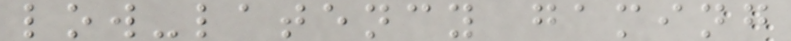low-latency gaming
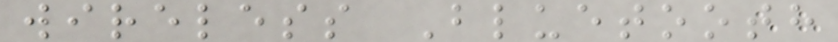wireless Bluetooth
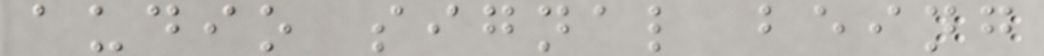audio signal being
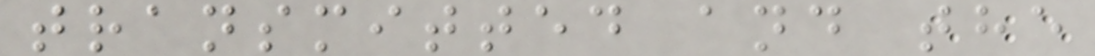transmitted and the
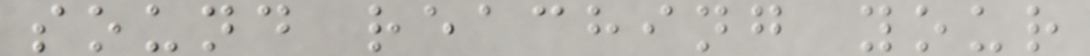sound reaching your
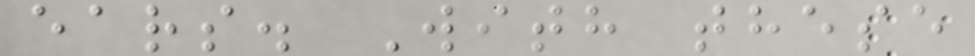ears. With these
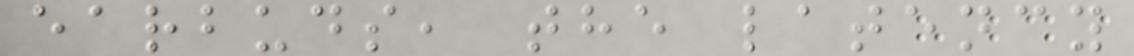earbuds, the latency
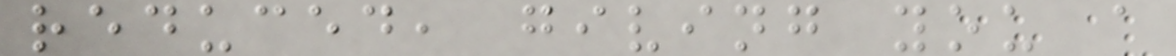reduced, giving you a
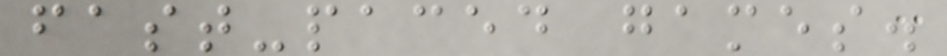fast-paced games.
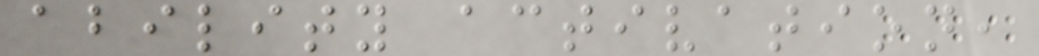ability activation,
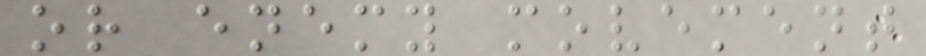or enemy movement
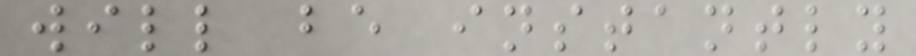will be instantly
